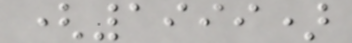(1999)
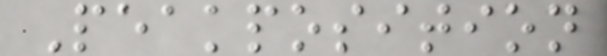Peakposition
